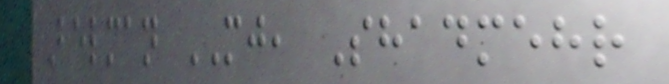Belman MJ, Shadmehr
